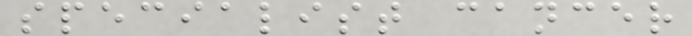specialist cancer
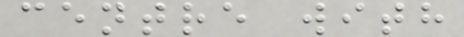centre with
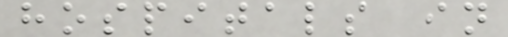hospitals in
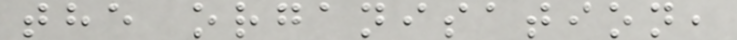the organisation,
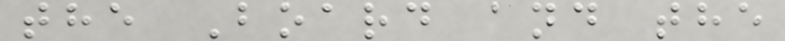the Board and the
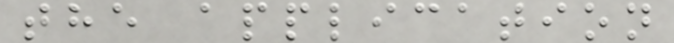the application
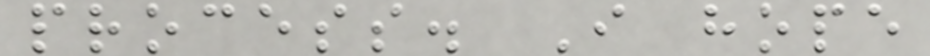process. I hope
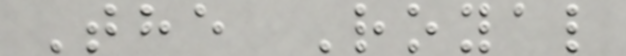The Royal
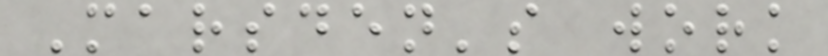Marsden's work
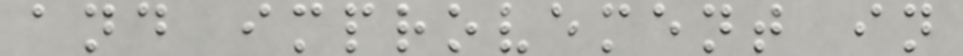and improvement in
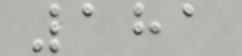181
